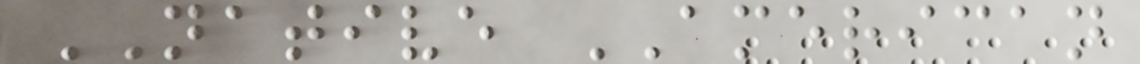NATIVE AMERICAN
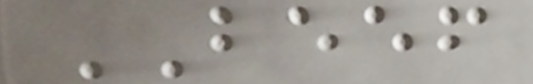BEEF
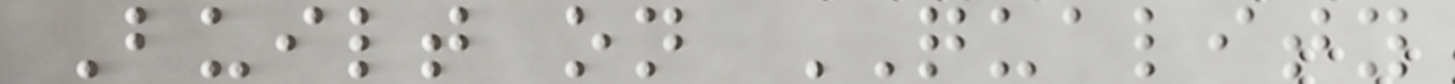Built on QUALITY
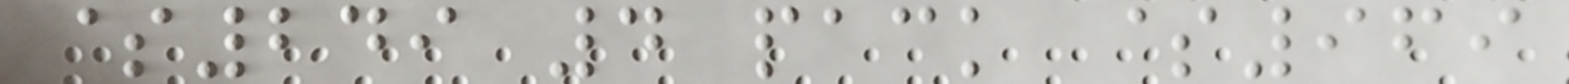$249 4 pack $969
